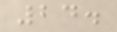24.
